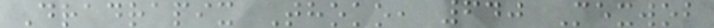Dradrapix Thoko, 640 Mexwob
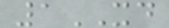1XD
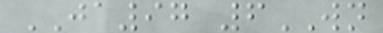JA97 6WN
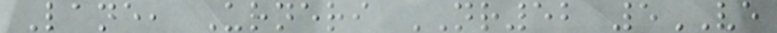Lane, Urneri NR52 5VE
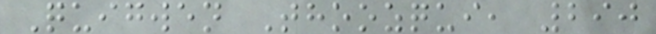Quigwen Thoozqui, 290
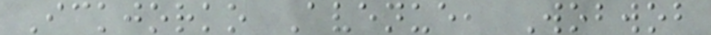Ickjorko Avenue, Wobwob
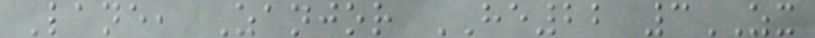Lane, Zanjor HE22 3ZX
